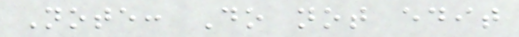Note: Do not edit
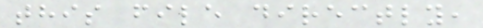this file directly,
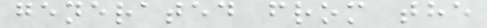generated from the
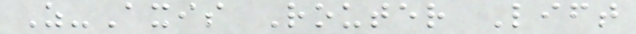Z-Axis Router Lift
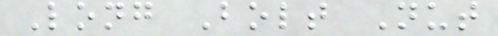Long Bolt Nut
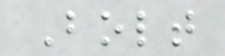Bolt
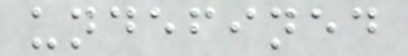undefined
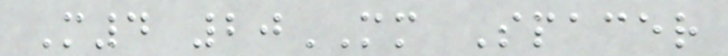M4 20MM Spacer
